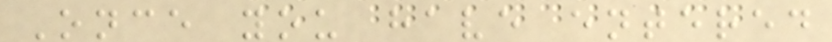Once you have entered
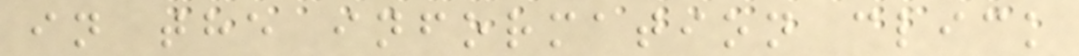in the information click
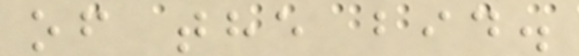of the bid.
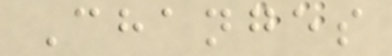Changes
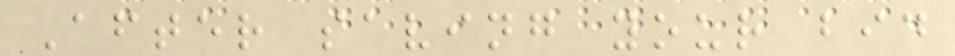After saving your bid
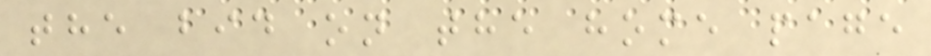the bid on the home page
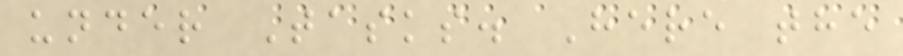under Tasks. Here the
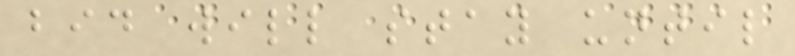bid will stay until
